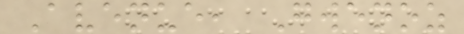Avenue, Gwenoz
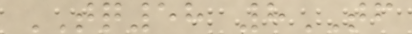TQ58 8TF
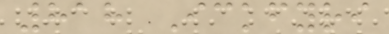818 Ickfyri
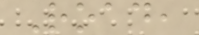Road,
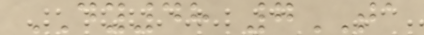DY48 7TA
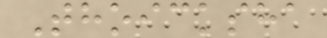Thoicksha
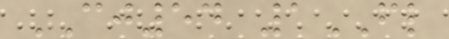CJ54 1FL
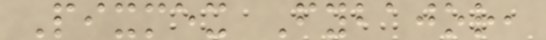Pixmex Fybajor,
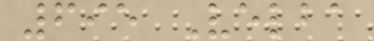695 Velba
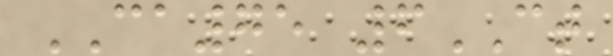CA75 6CT
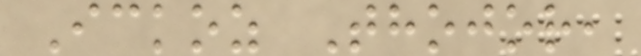Ickoz Thojor,
